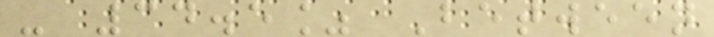- 34.5% Between
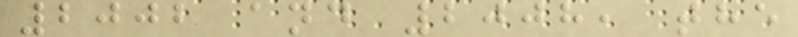2002 and 2008, the
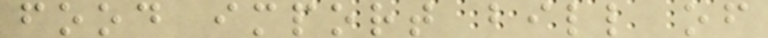food import bill of
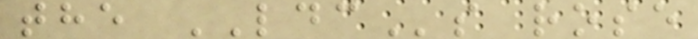the LDCs rose
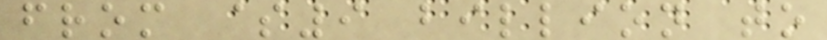from $9 billion to
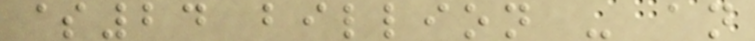$24 billion - an
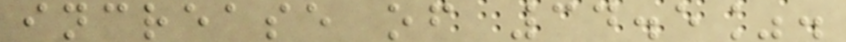increase of 34.5%.
